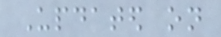Updated on
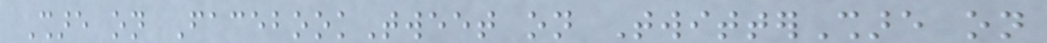Share on FacebookTweet on TwitterShare on
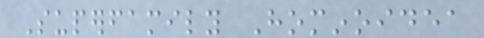Superfamily Hominoidea
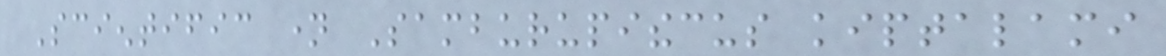Scientific name Samburupithecus kiptalami
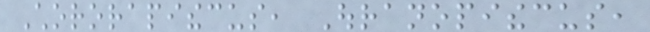Chororapithecus, Ouranopithecus,
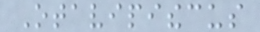Otavipithecus
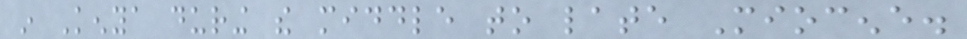in Kenya during the middle to late Miocene.
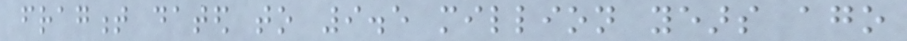fragment dated to 9.5 million years ago
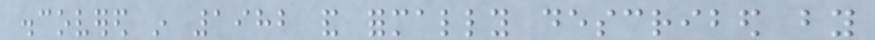discovered in 1982 and formally described by
